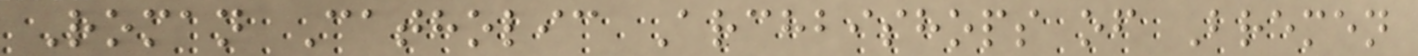Roman Catholic Archbishops of Bremen
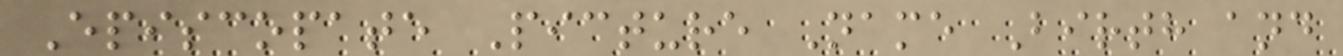Episcopate Picture Name Birth and
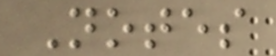Notes
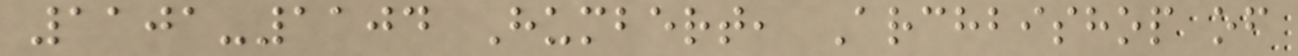1101-1104 Humbert, Archbishop of
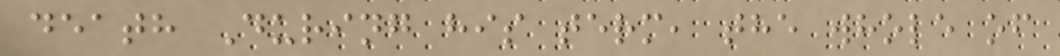death During his term, the whole of
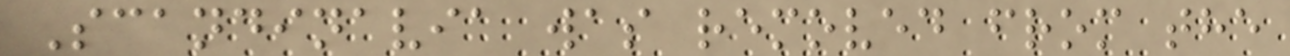Scandinavia was removed from the
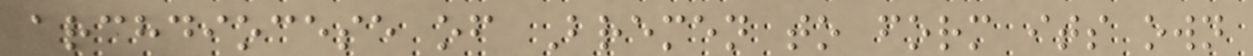archdiocese of Bremen to form its own
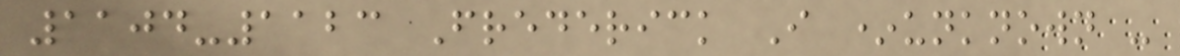1104-1123 Frederick I *unknown -
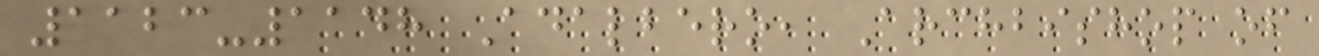1123-1148 Adalbero, Archbishop of
